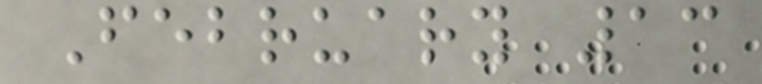February 13
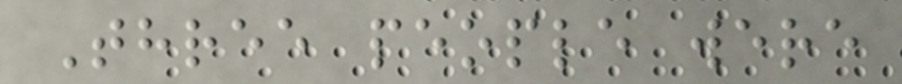Three people were
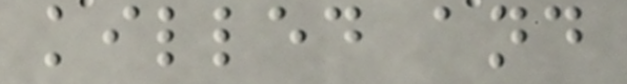killed and
